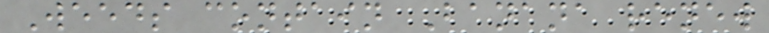Weeds contain Banana renew
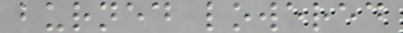burned lowered
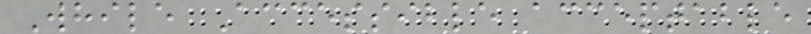While Accessible acceptable
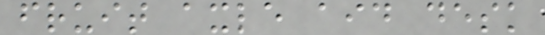fruit axle aid desk
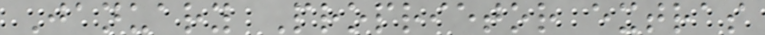January Proprietor extras
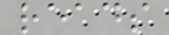reads
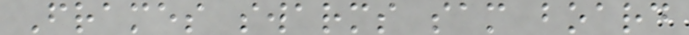Frames swarms sam board
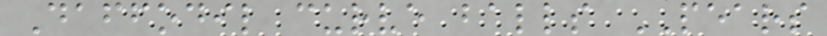Daffodil curve balls PEARS
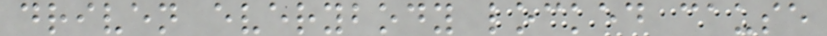driven everybody locked cause
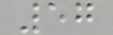57
